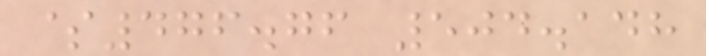$476.76 504.148
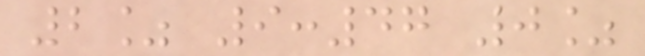2% 9:47 0%
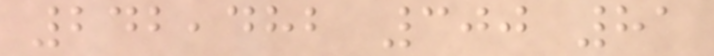242,482 300 81
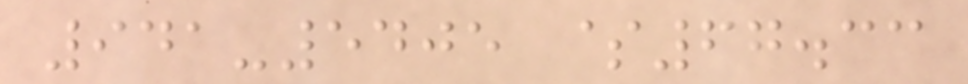941-5405 $67.33
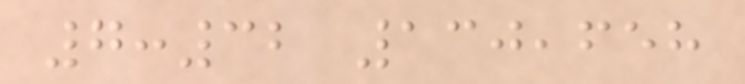7:32 130,658
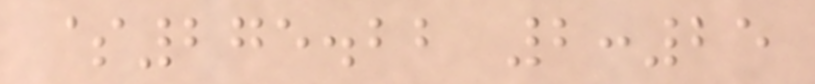$275.22 2:25
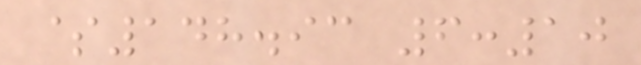$148.93 6:10
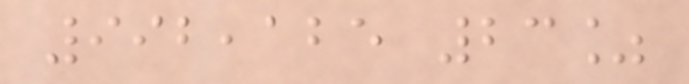992,125 23%
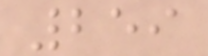259
